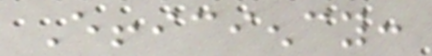Efficiency:
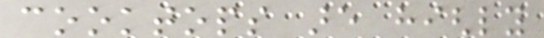cooktops are highly
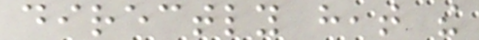directly heat the
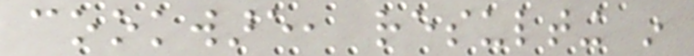cookware, resulting in
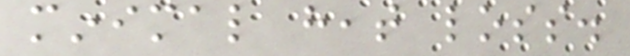minimal heat loss.
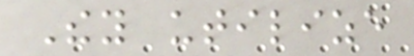They utilize
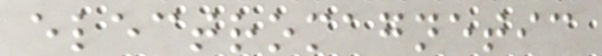electromagnetic
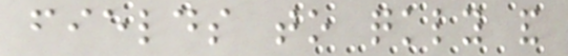fields to quickly and
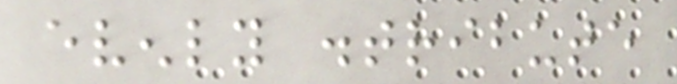evenly distribute
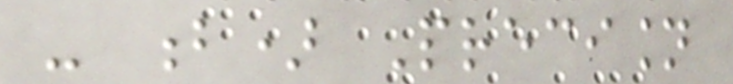- b) Precision
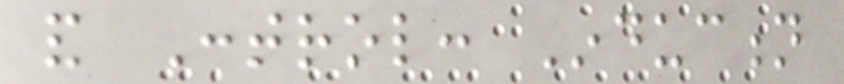and Control: Induction
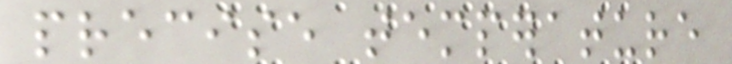precise temperature
